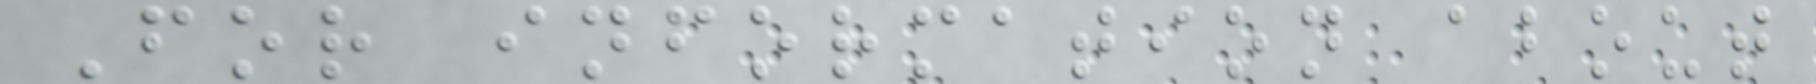For information about
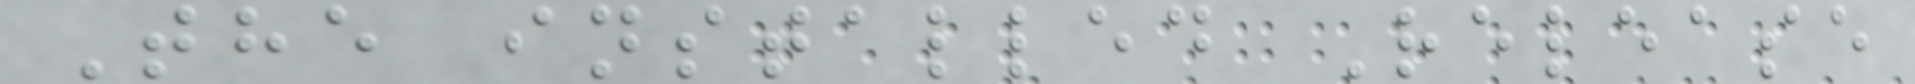The installed Release
